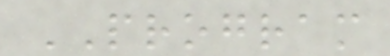PROGRAM
